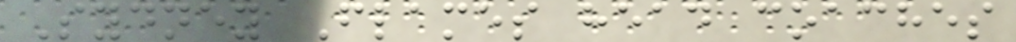Sydney Flames head coaches
